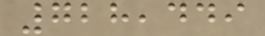728,449
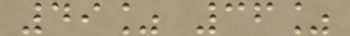49% 36%
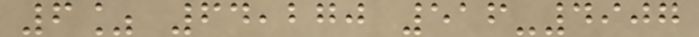6% 64,270 516-4907
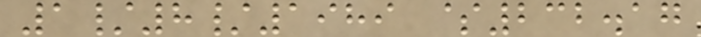1/8/1989 $232.17
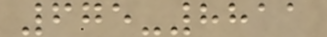675-8811
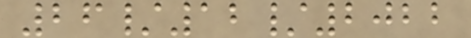26/12/2022
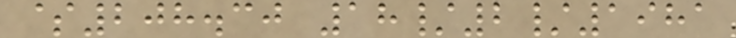$208.30 18/2/1981
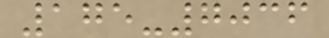175-7036
